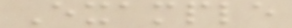Example
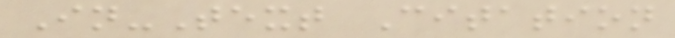In-Text Citation
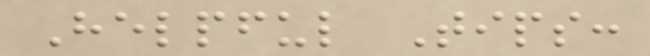Helpful Tips:
